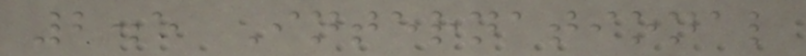2.5 International
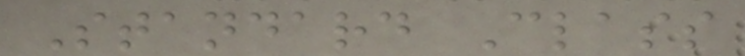Standard Class
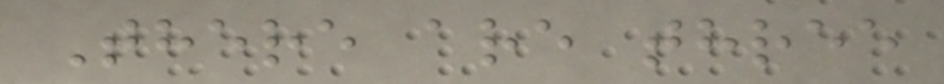There are three
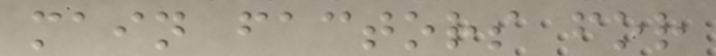main factors for
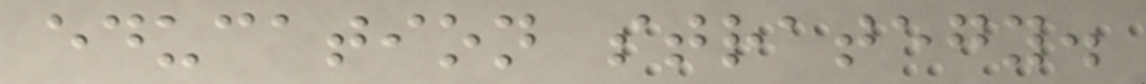education strategy.
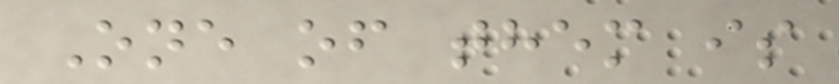One of them is
